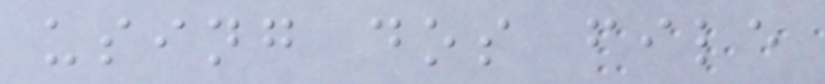using dos file
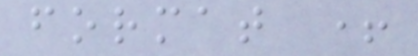format +
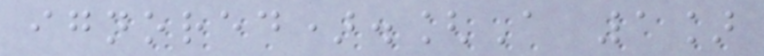ignored).[A 1]
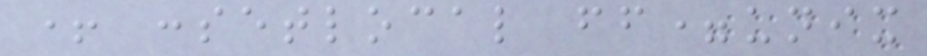+ :setlocal ff=unix
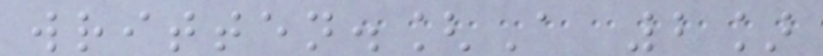written.[A 2]
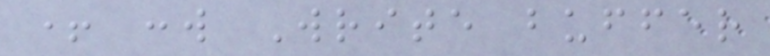+ :w Write buffer
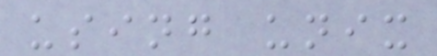using unix
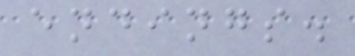endings.
